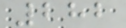282
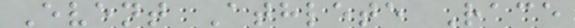Event Athlete Race
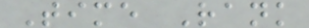Time Rank
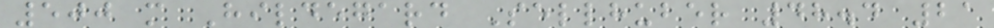500 m Hildegard Sellhuber 48.4 21
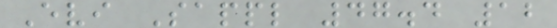Evi Sappl 47.4 12
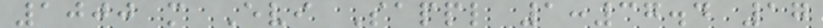1000 m Evi Sappl 1:37.4 17
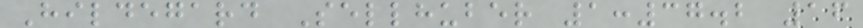Hildegard Sellhuber 1:37.2 16
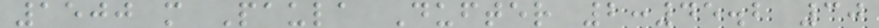1500 m Paula Dufter 2:45.2 30
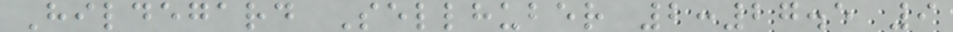Hildegard Sellhuber 2:27.5 9
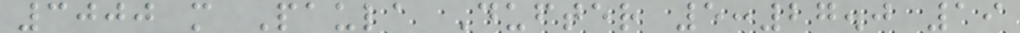3000 m Paula Dufter 5:27.0 19
